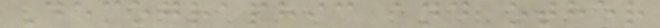Demographic and other
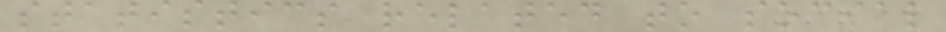statistics related to social
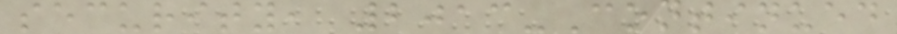security, 2013-Continued
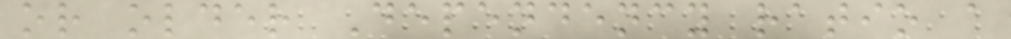or older Dependency ratio a
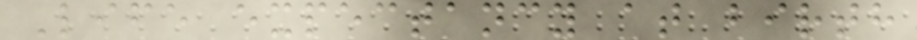Life expectancy at birth
